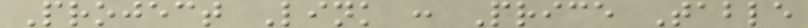Project Link : Price Table
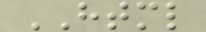HTML
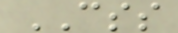CSS
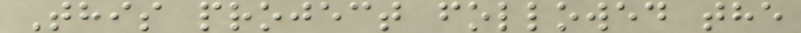This project followed the
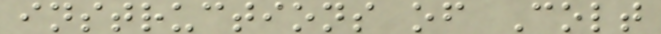instructions of Colt
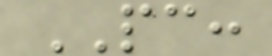PC:
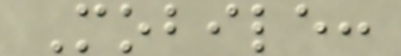Mobile:
